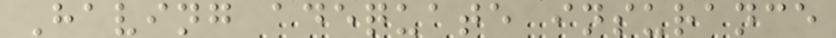Having adequate insurance
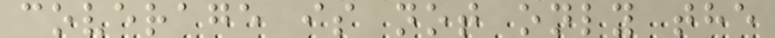coverage is not only the
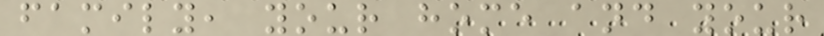family, your home and your
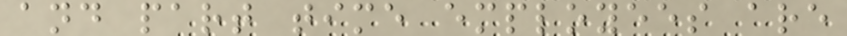and part time employees are
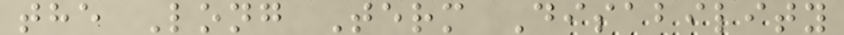the Long Term Disability
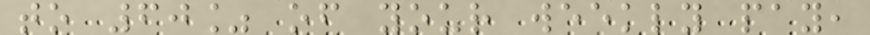to 60% of your weekly pay,
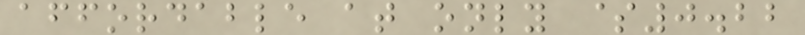affordable at only $0.22
